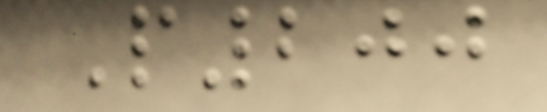P200
